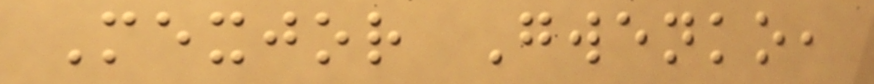Mexjor Gwenko,
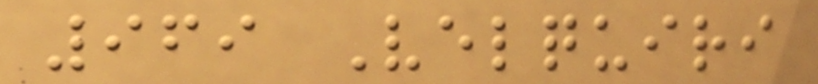969 Velquiri
